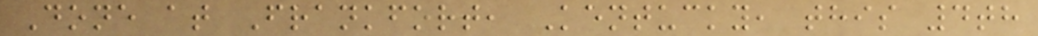Done at Frankfort, Kentucky, this 4th
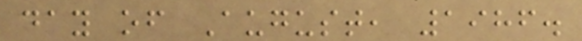day of August, 1986.
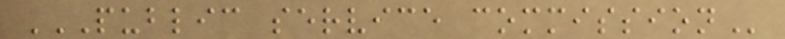PUBLIC SERVICE COMMISSION
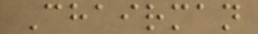Chairman
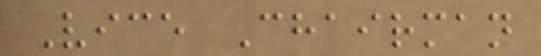Vice Chairman
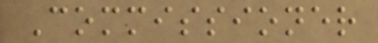Commissioner
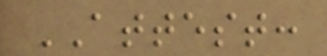ATTEST:
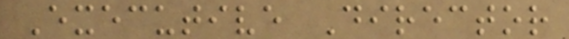Executive Director
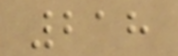218
